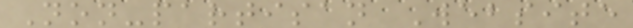Non-partisan Website
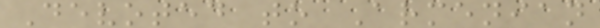Devoted to Armenian
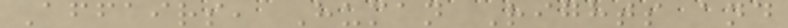Affairs, Human Rights and
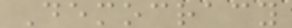Democracy
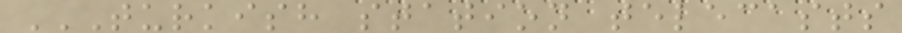TURKISH STATION TELECASTS
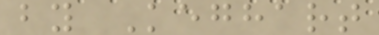by Keghart
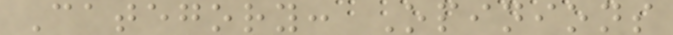Category: Opinions
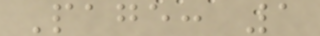Page: 1
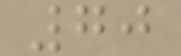70
